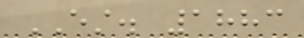EST. 1883
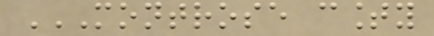MONTROSE COUNTY
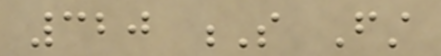320 S First
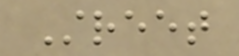Street
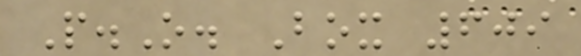P.O. Box 609
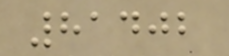81402
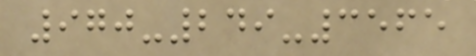970-249-3565
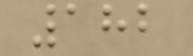182
